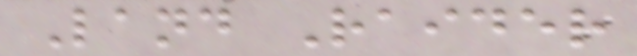Land Raider
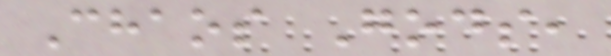Chaos Gods,
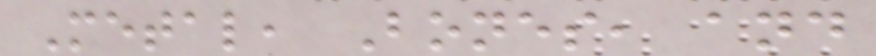Metal, Bones, and
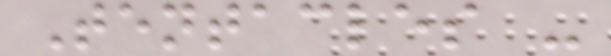Tentacles -
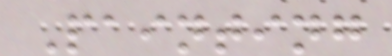Painting
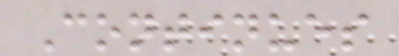Continues
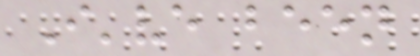I've been
